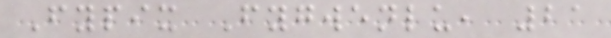Fypix Fygwenlu, 21
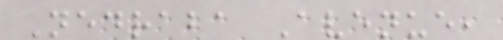Nedraba Avenue,
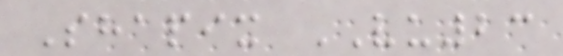Shapix VU23
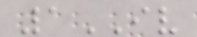1IV
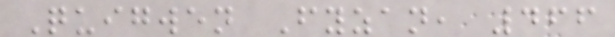Quigwen Fyzan, 466
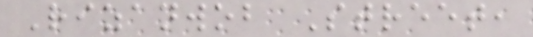Rizanwob Street,
